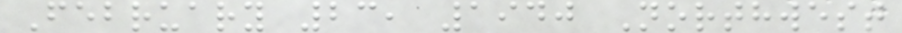February 23, 1940 Northwest
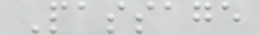Passage
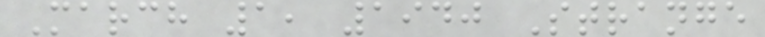March 1, 1940 Strange
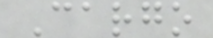Cargo
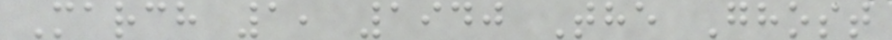March 1, 1940 The Ghost
